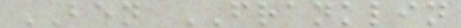BEN FRANKLIN
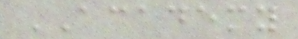ACADEMY
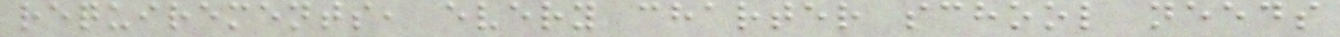requirements, every charter school needs
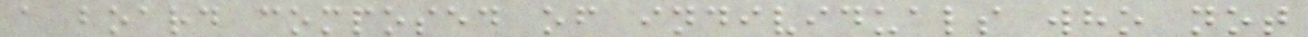a board composed of individuals who not
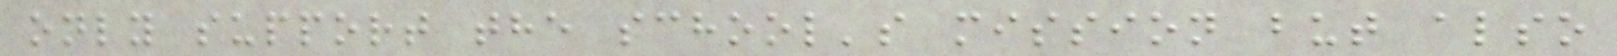only support the school's mission but also
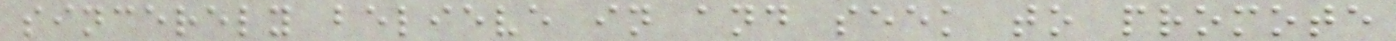sincerely believe in and seek to promote
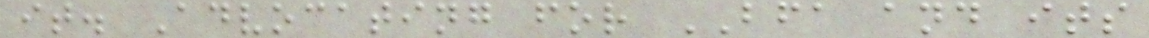it. Advocating for BFA and its
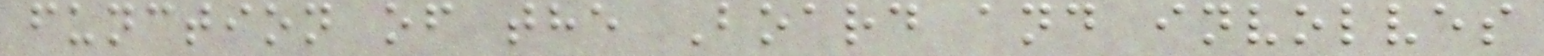function of the Board and involves
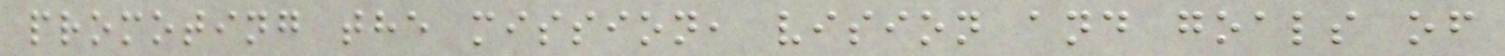promoting the mission, vision and goals of
